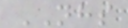NHS
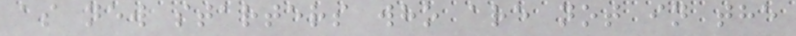as new starters who are not in the
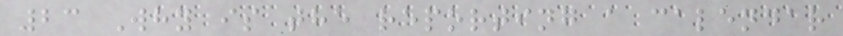23 Why is the reporting a calendar
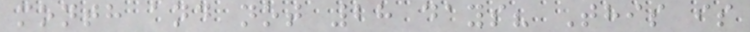month and not 28 days? This is
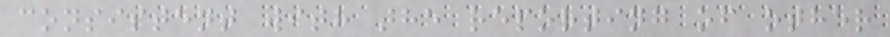consistent with the reporting of other
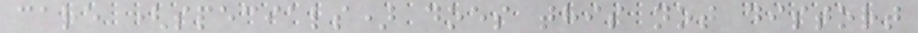care (specials) does this not distort
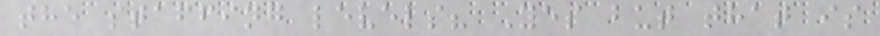the staffing levels? Yes but that is
